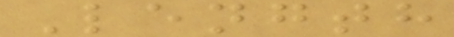Length
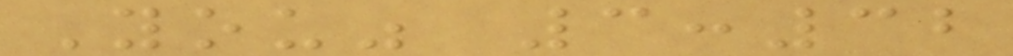You" 3:32
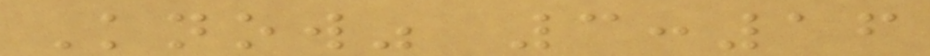Know" 3:16
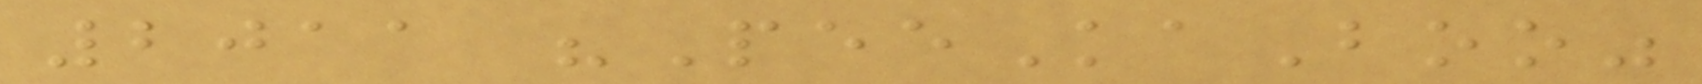2011 "PeeKaBoo"
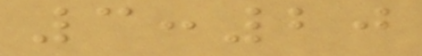3:20
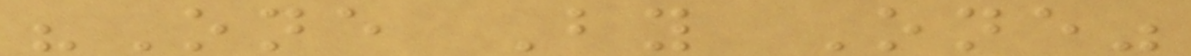"One By One"
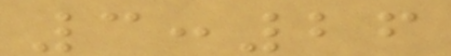3:26
